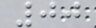00
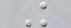K
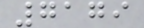7179
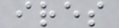ires
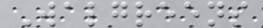Walgreens
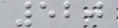520
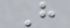H
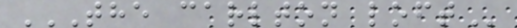THE CARLTON LOFT
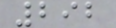292
